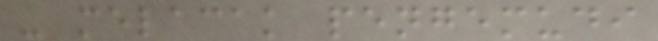- melacak pengemudi
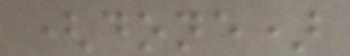(done)
